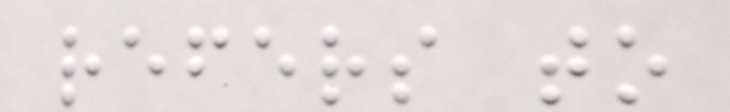refers to
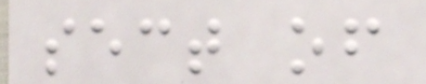sect of
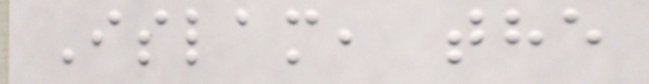Islam, the
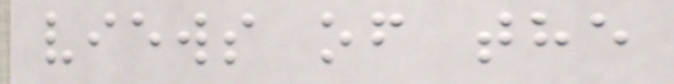views of the
